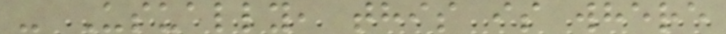- Usually, this is where
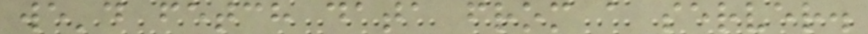we'd fetch data from a server.
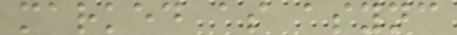marked as async
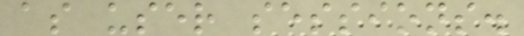as user sessions.
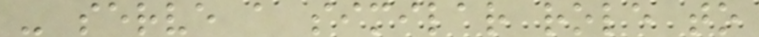- serve a similar role to
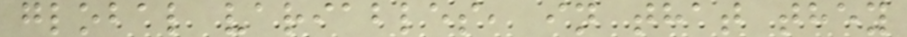global variables, in that they
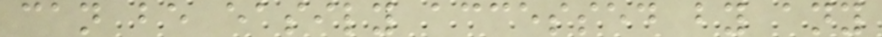can be easily accessed by any
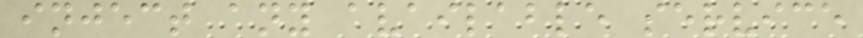inject any available service
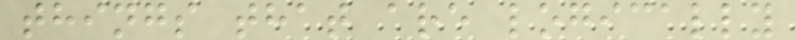things that are logically
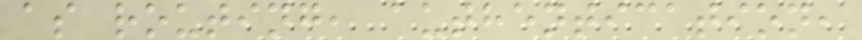as routing, authentication,
